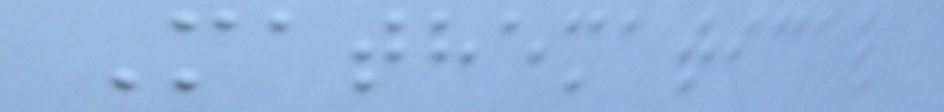Mathematical
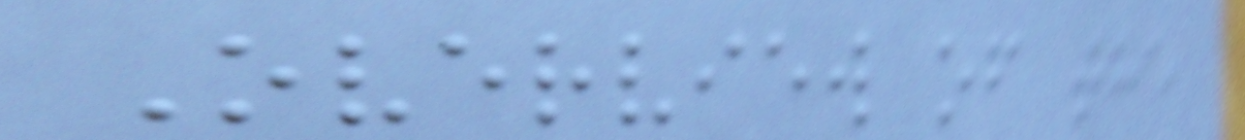Overview of the
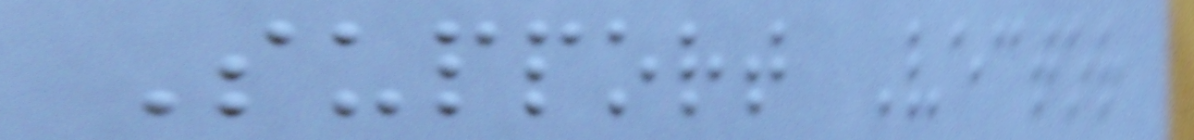Support Vector
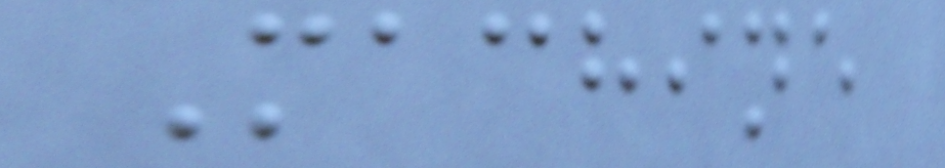Machine
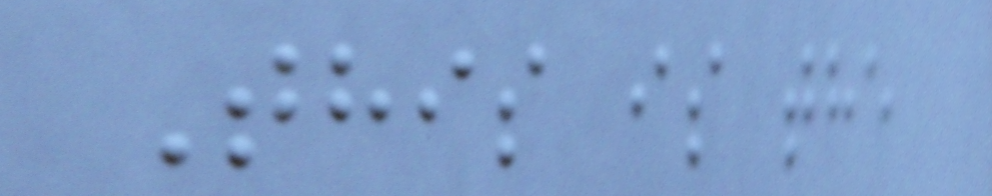This is the
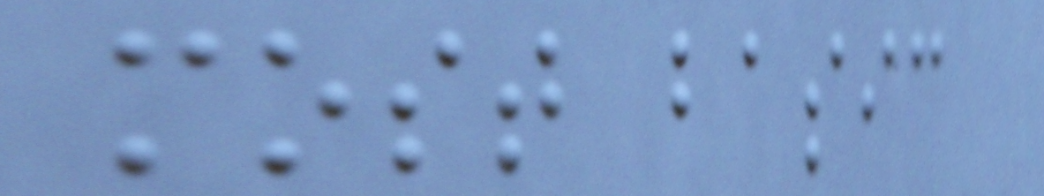most basic
